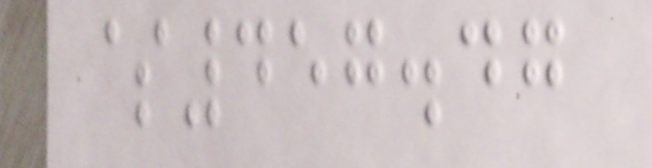$457.47
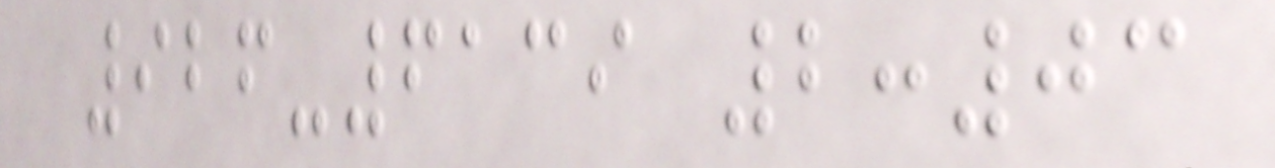926-6139 2:03
